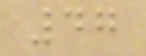47
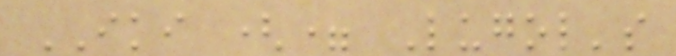IKI (= Lugol's
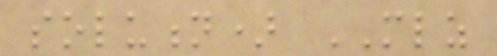solution) MLZ
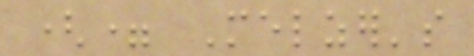(= Melzer's
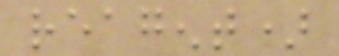reagent)
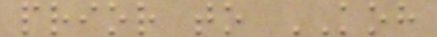prior to KOH
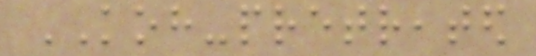KOH-pretreated
